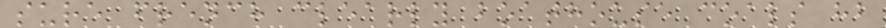sure french clearly boathouse coals hb
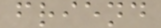friend
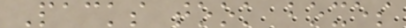Packs took boxes
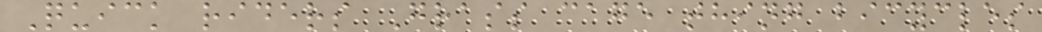Quick riders Grass cage thing bicycles
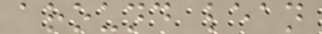around lean
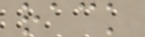rack
